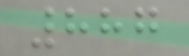887
